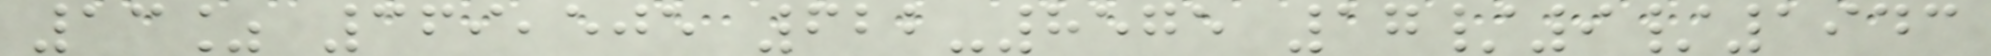13% 369,505 622-8575 17/9/1943
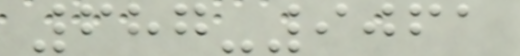687-9061
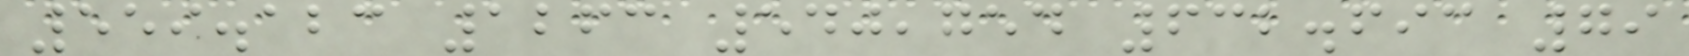559.123 1263 540,754 632.693 79
